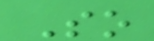So
